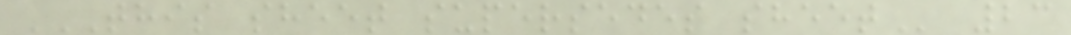THIS SHEET SUPERSEDES SHEET 23
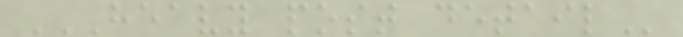HEAVY POST DETAIL
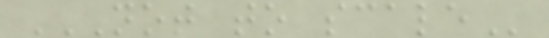NOT TO SCALE
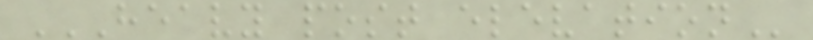HEAVY POST ELEVATION
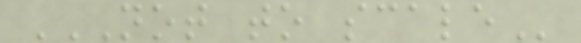NOT TO SCALE
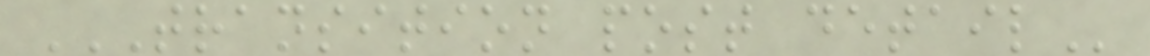TRANSITION POST DETAIL
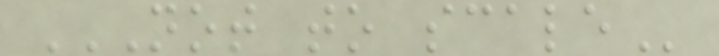NOT TO SCALE
